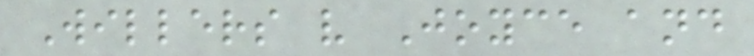Willers v Joyce and
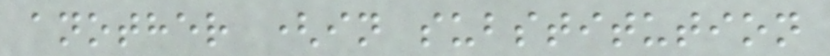another (in substitution
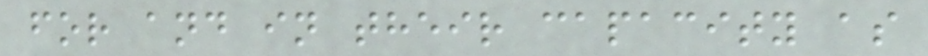for and in their capacity as
